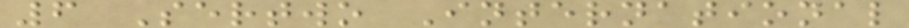6 Sertwo International
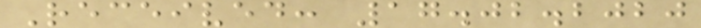Received: 17.02.2020
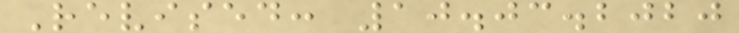Revised: 10.03.2020
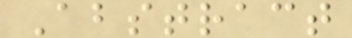Abstract
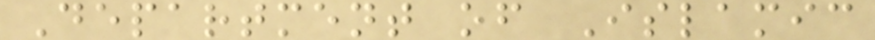Department of Islamic
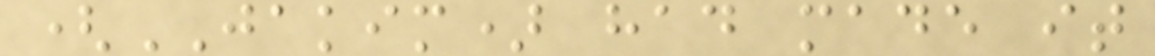(JAKIM) had made it
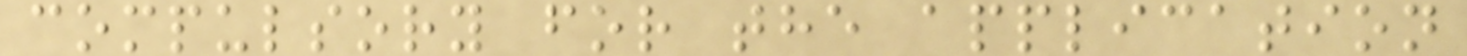compulsory for the application
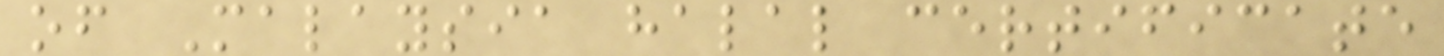of Malaysia halal certificate
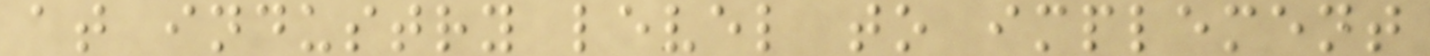at industry level to implement
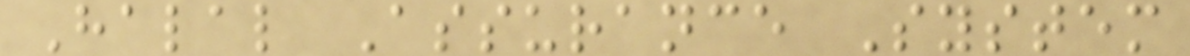Halal Assurance System
